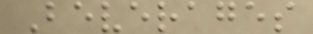Beverages
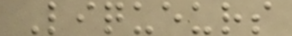Liqueurs
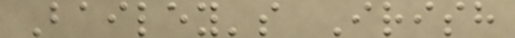Bailey's Irish
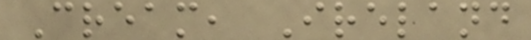Cream, Ireland
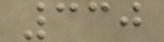330
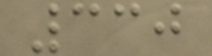330
